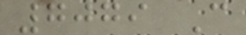7079 C
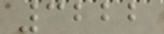3222
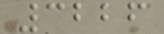3226
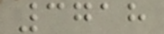3718
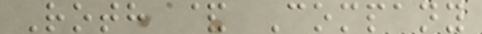Roth & Company
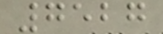7527
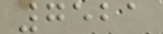7521
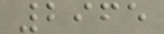2965
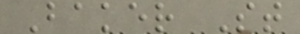Baker St
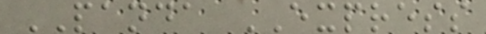PANDA EXPRESS
